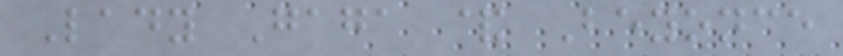Lady Gaga & Beyonce
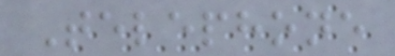Telephone
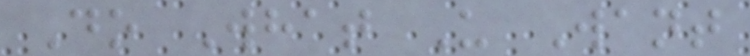Do What U Want
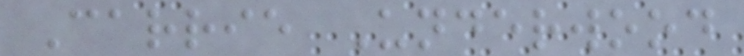Carrie Underwood
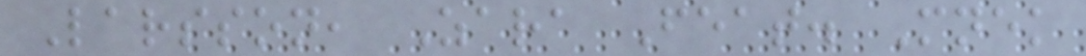Larsson, Zara Feat. Mnek
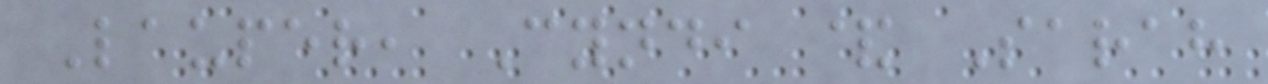Lauper, Cyndi & Sarah
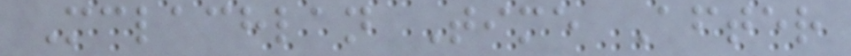Mclachlan Time After
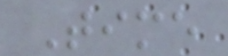Time
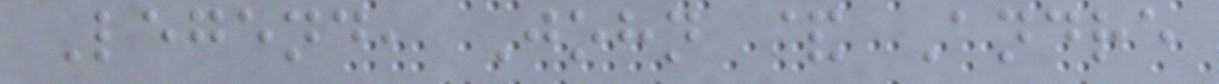Legend, John & Andre
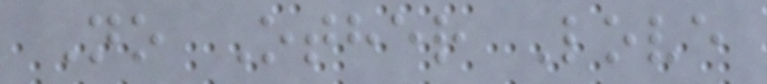No Other Love
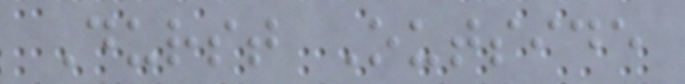Durst Outside
